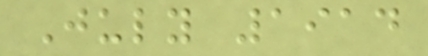July 1914
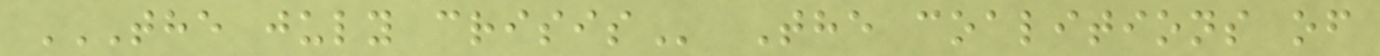THE JULY CRISIS The coalitions of
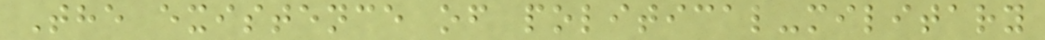The existence of political-military
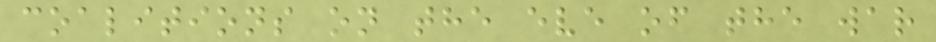coalitions on the eve of the war
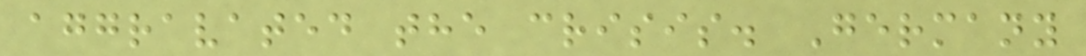aggravated the crisis. Germany
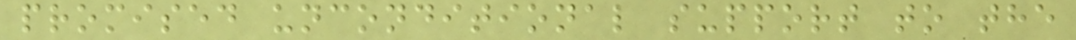promised unconditional support to the
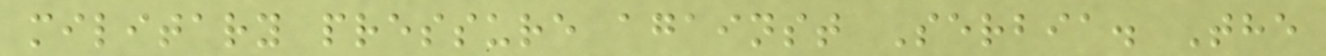military pressure against Serbia. The
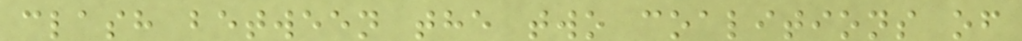clash between the two coalitions of
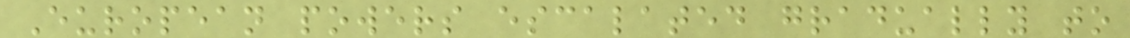European powers escalated gradually to
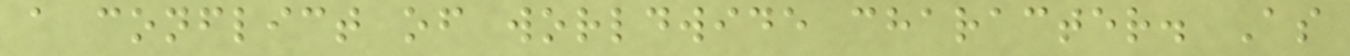a conflict of worldwide character. As
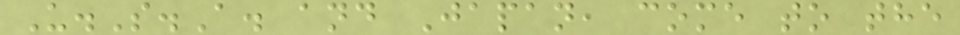U.S.A. and Japan, come to the
